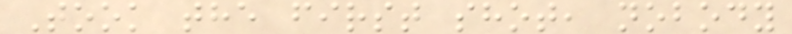Took the first shot, nobody
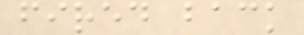fired back
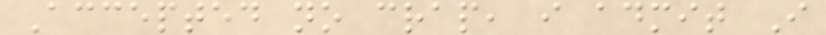Accepted no crap, i admit I
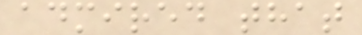admired that
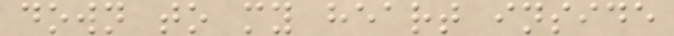down to my heart inside
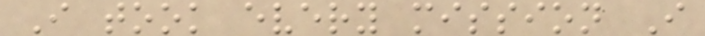I took every mission I
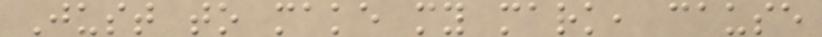Just to make my mark, cause
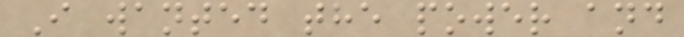I wanted the power and
